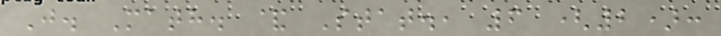J. Math. & Stat., 6 (2):
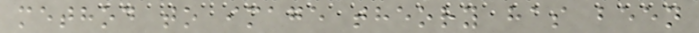method to image theory has been
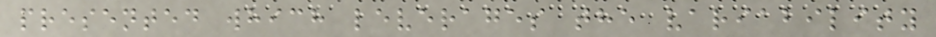presented which leverages the variability
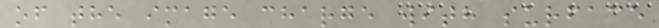of the image charge with surface
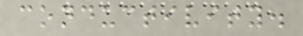conductivity.
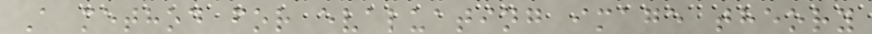A method for evaluating image theory
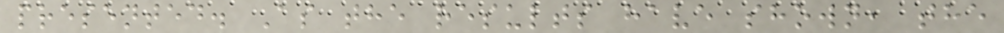presented. As the results have shown, the
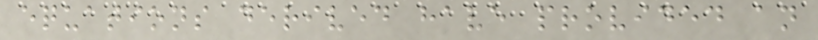equations derived have provided an
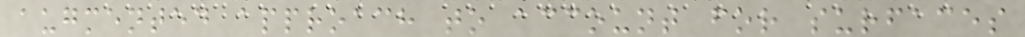augmented approach to account for surfaces
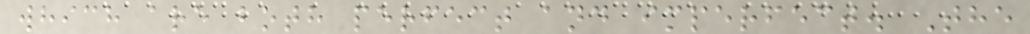which are both perfect and imperfect. The
